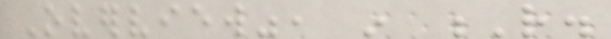Overview", in R.
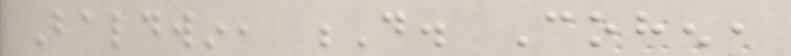Baldwin, D. Cohen,
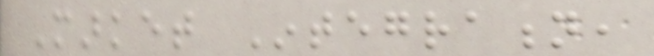Market Integration,
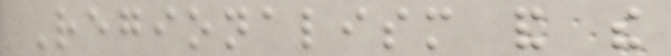Regionalism and the
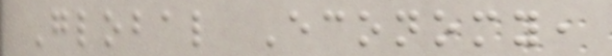Global Economy,
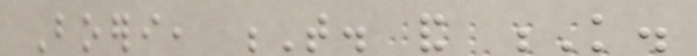Boeri, T. and K.
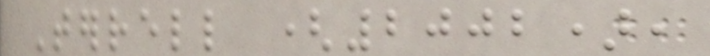Terrell (2002),
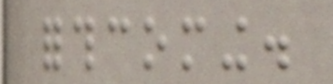forthcoming.
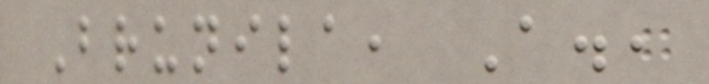Brunila, A.,
